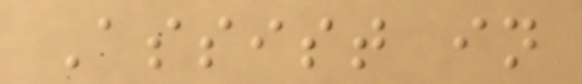Assist in
